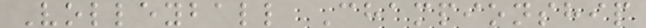Volleyball Championship
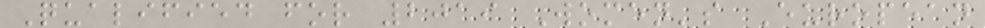Qualified for 2019 Women's European
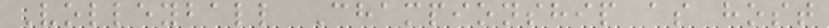Volleyball Championship as host
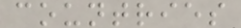countries
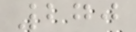270
